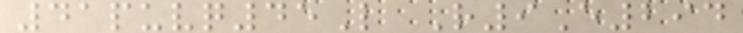41puvq45L R9E294
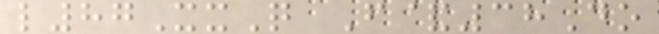l87XxQ F&38Do
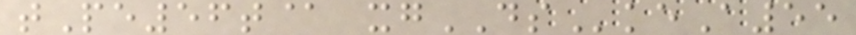tPe56t@ xgDSkeA55
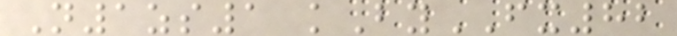N1zs1 kByFX82
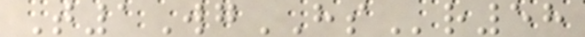T1WgHSr58
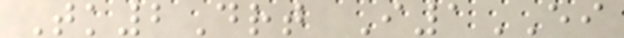Tk2Drt I1EI
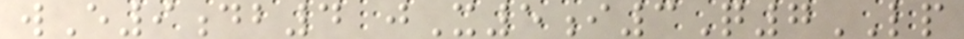wE9db4 jX5i3Q7LP
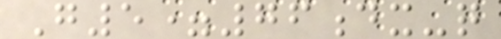G5=76dx-q
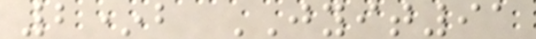2*b JYIT91
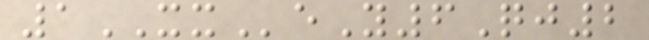1XXeY6Qj2
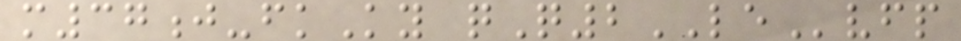m37j-fkKy qQ2LEvfp
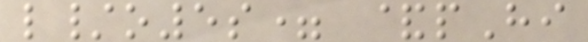l/o5s= &pHi
